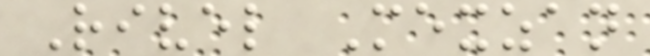Rivel Mexzan
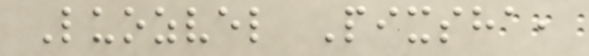Luozvel Pixsha,
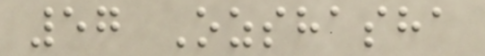57 Ozshasha
